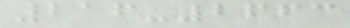216-2663
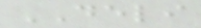DELI
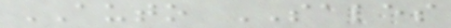AUTO SALES
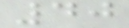40
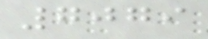7079
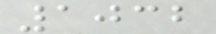1032
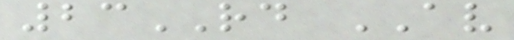23RD AV
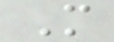M
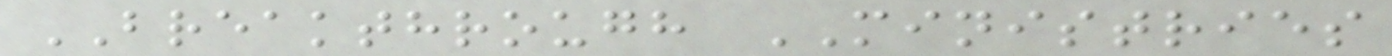BREAKTHROUGH MINISTRIES
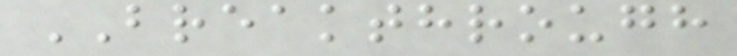BREAKTHROUGH
